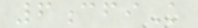6cfiK
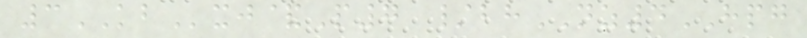3KBxj&P7 /bhNZ4HPG
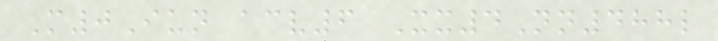M0Iun acv6 Xx4Nn488l
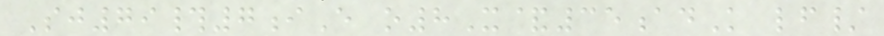Sj79#7iE o8X&35adK lf/
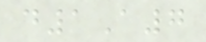d1A7
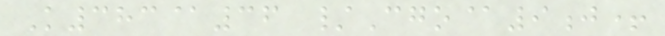K383@36 /Cgo@9j+
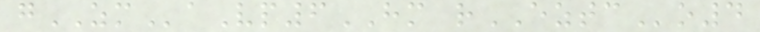gZMaVp6HM rEZTCo4
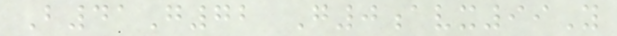B41G72 G0avx99Y
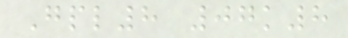Gpl8 07k8
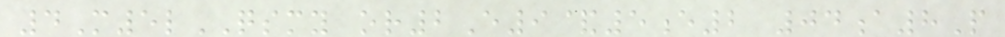4M5lQSMY or2E9&5e2 04a8P
